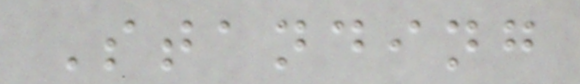Standing
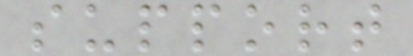support
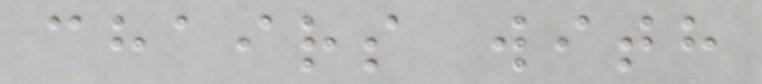chairs with
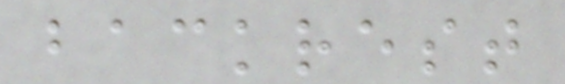backrest
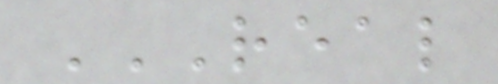REAL
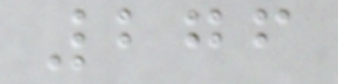276
